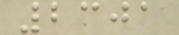2301
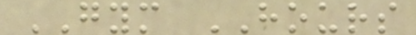GYM HOURS
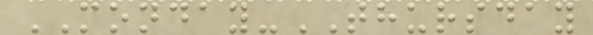MONDAY-THURSDAY
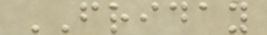FRIDAY
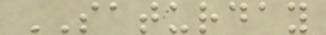SATURDAY
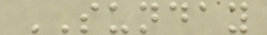SUNDAY
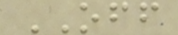OFF
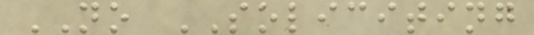NO SOLICITING
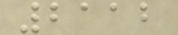2112
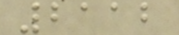2112
